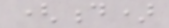(d)
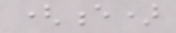(e)
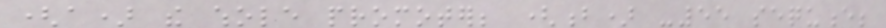(a) the whole promoter; (b) -55 sequence;
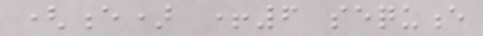(e) +6 sequence
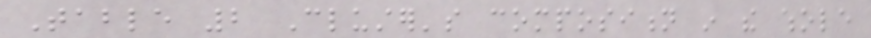Table 2 Cluster's composition in the whole
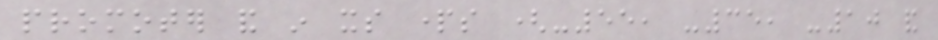promoter and in its parts (-55, -35, -10 and
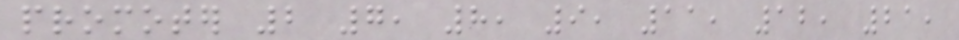promoter 2 7, 8, 9, 11, 12, 21,
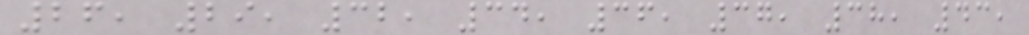26, 29, 32, 34, 36, 37, 38, 43,
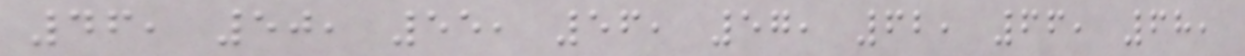46, 50, 55, 56, 57, 62, 66, 68,
